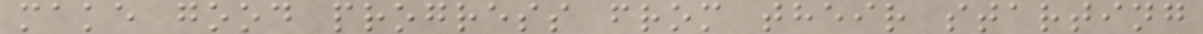make good progress from their starting
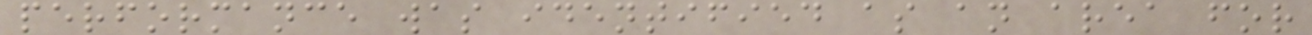performance was identified as an area for
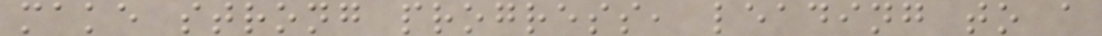make strong progress, leading to a
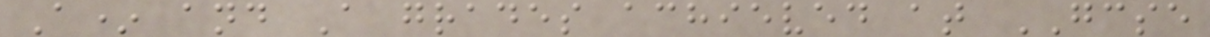A* and A grades achieved at GCSE
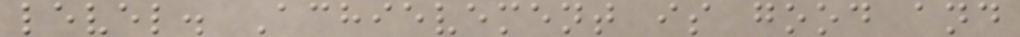level. Achievement is good and
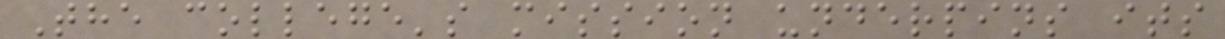The college's mission underpins its
